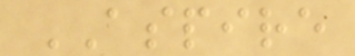ASPIRE
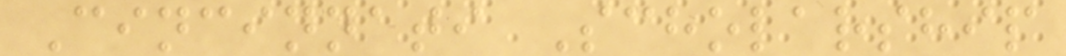Cincinnati Scholarship
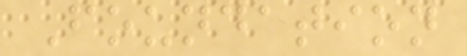Foundation
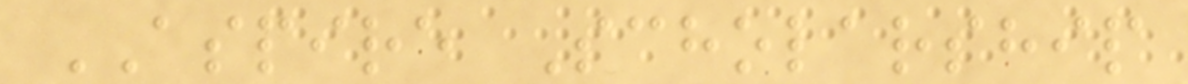ASPIRE Scholarship
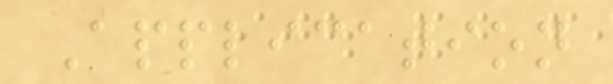Application
